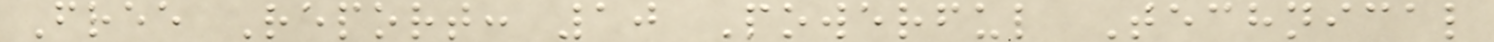Free Report: 10 Powerful Technical
